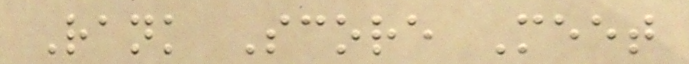Rank Score Meet
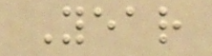Year
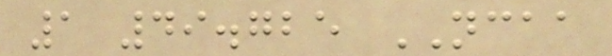1 49.725 NCAA
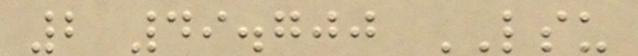2 49.700 LSU
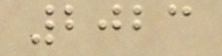2023
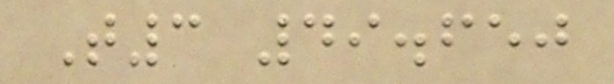T3 49.650
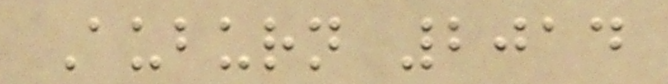Auburn 2014
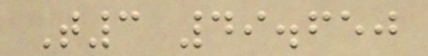T3 49.650
